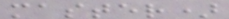master)
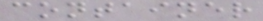container
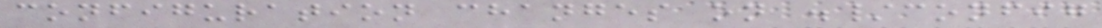configuration changes on ./config
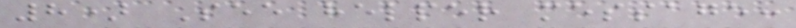8) See helper message:
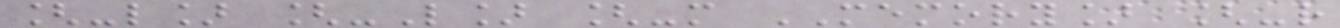[-l] [-L] [-m MEMORY] [-r
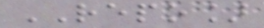REPO]
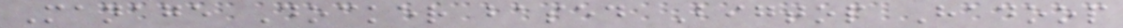Manage Docker based Bigtop Hadoop
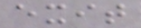exit
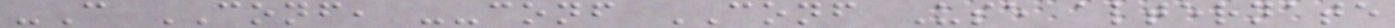-C CONF, --conf CONF Use alternate
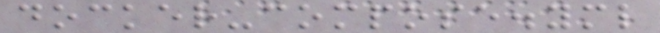docker-compose.yml
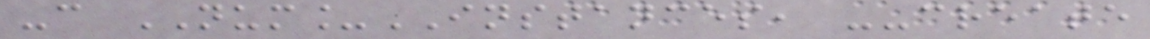-c NUM_INSTANCES, --create
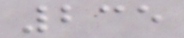235
